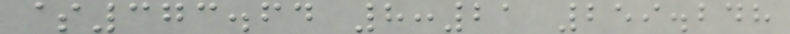$373.64 8:21 259.248
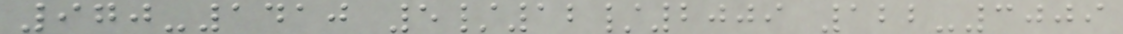970-1410 5/12/2009 122-3009
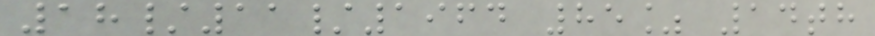18/11/1964 85% 14th
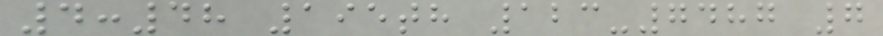4:48 195th 123-7487 7
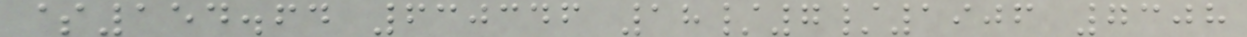$154.64 630346 18/7/1906 7308
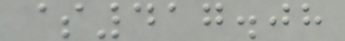$417.08
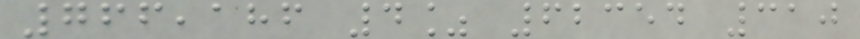766,186 4% 62354 310
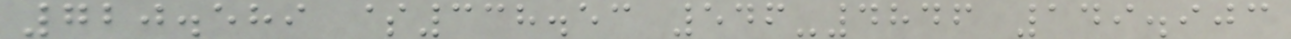720.589 $338.53 546-4846 149.903
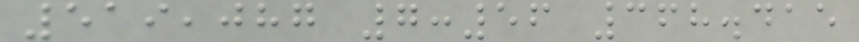519,087 7:56 368.415
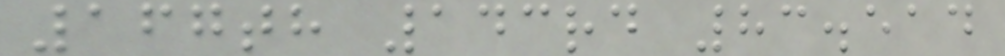167th 143rd 83.514
